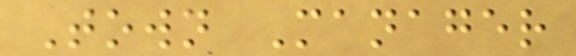Town Manager
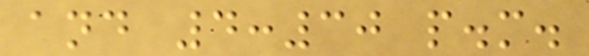and 4:30 p.m.
